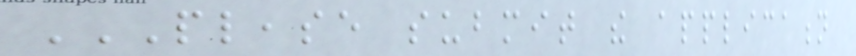PLEASE SUBMIT THE APPLICATION
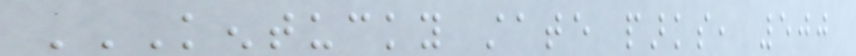KENTUCKY STATE PARKS, 500
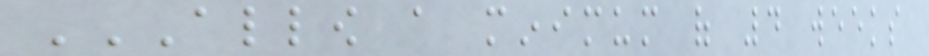ALLOW A MINIMUM OF 4 WEEKS
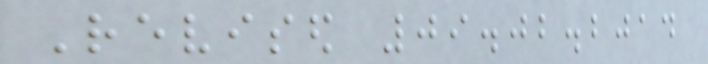Revised 09.02.2014
